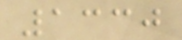1330
